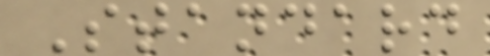Standard
